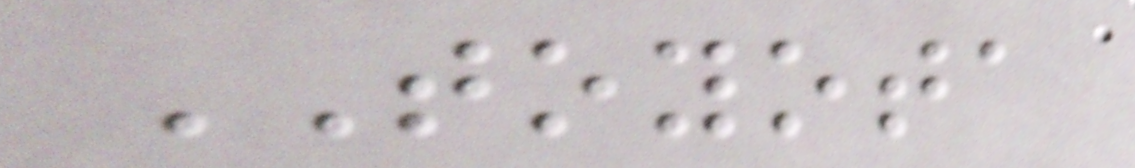TOYOTA
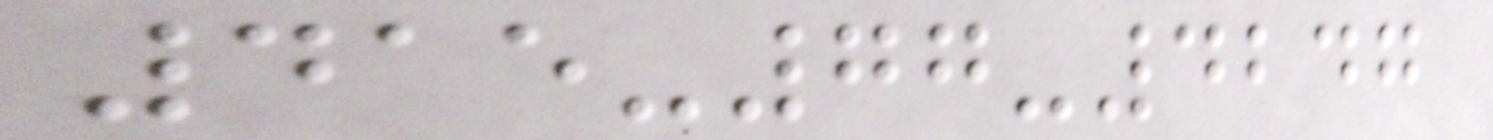415-77-4247
